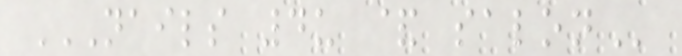NAILS 4U & SALON
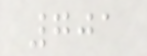701
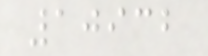10932
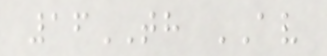16TH AV
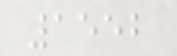1552
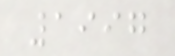1997
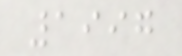1997
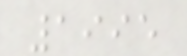1995
